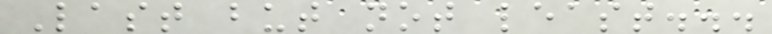Last but not least...
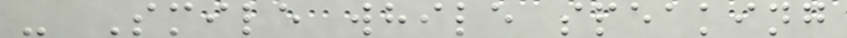- Smile while speaking
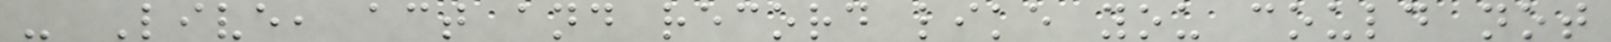- Live, act and record like you could not
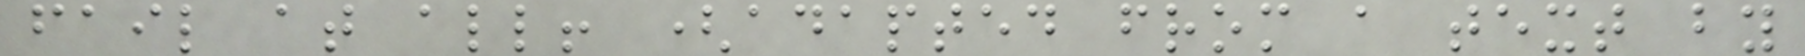fail at all! (adapted from a text by
